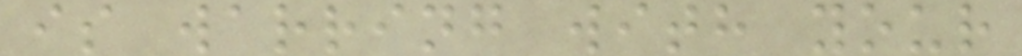is warring with your
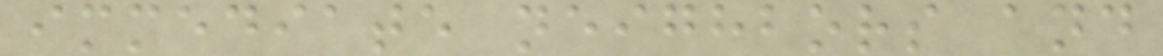immediate neighbors and
